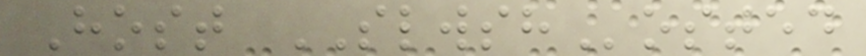Host SLWSHosted
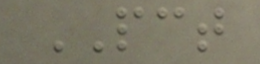PCT
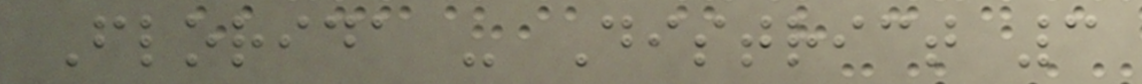Florida - District 3
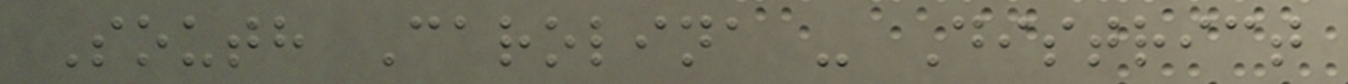South Carolina - District
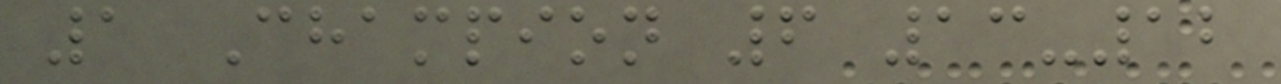1 Champion 6 13-12
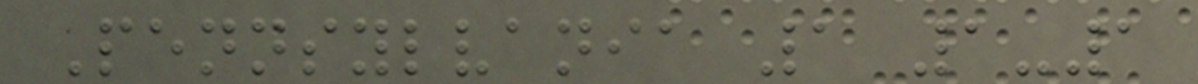Pennsylvania 1 1-1
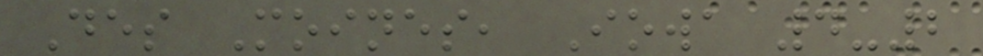Des Moines, Iowa 4-2
